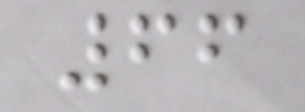66
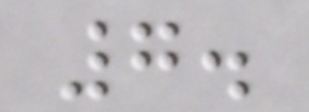7.
